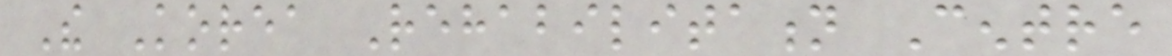The Korea Rehabilitation Centre
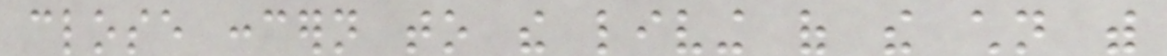close concern to the living of the children with
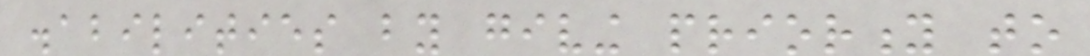disabilities by giving priority to
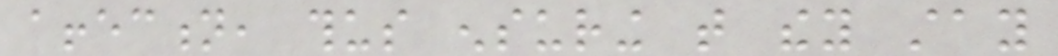affection, thus ensuring that they stay
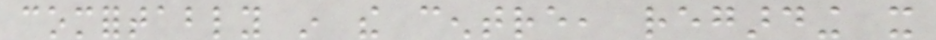comfortably in the centre, regarding it
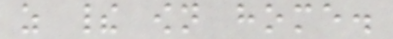as their own home.
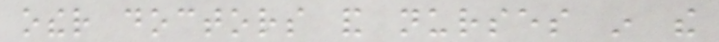other doctors and nurses in the
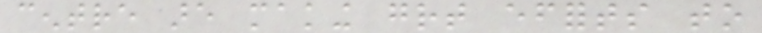centre are making great efforts to
